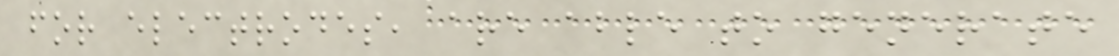for electrodes, are able to generate
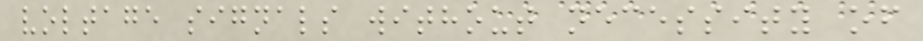voltage signals without necessity of
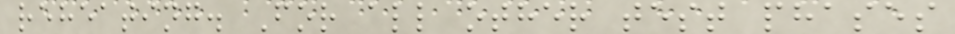reheating. For all other test phases
